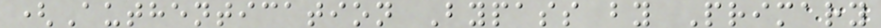(Authentication Bypass by Primary
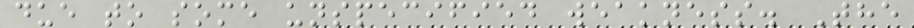due to some unspecified weakness. The
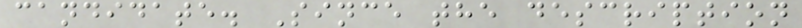candidate. Since the description
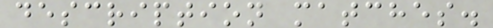description matches.
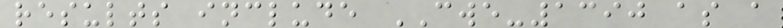results include CWE-1390 as a
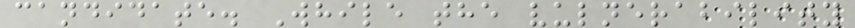candidate. While the vulnerability
